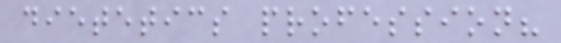dietetics profession?
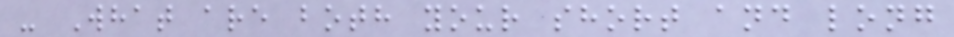- What are both your short and long
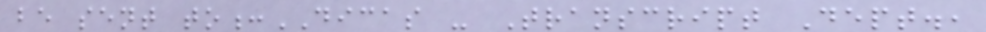be sent to:DICAS - Transcript Dept.,
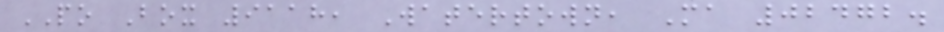PO Box 9118, Watertown, Ma 02472.
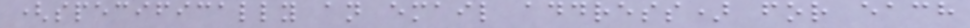(specifically an email address) for each
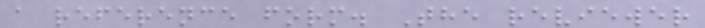a reference form. The reviewer
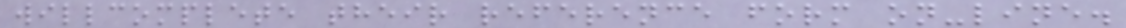willcomplete their reference form on-line.
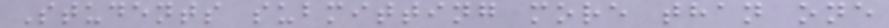Students submitting more than one
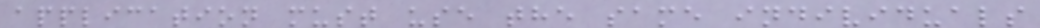application must use the same individuals
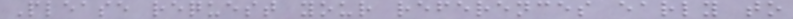Please request your references early to
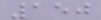150
